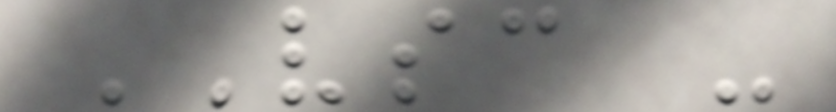VSC -
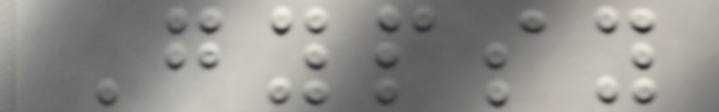Gypsy
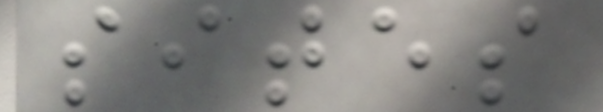sites
